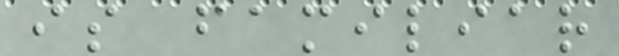is familiar
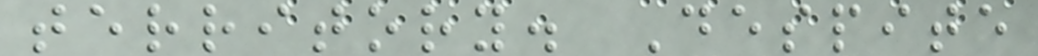territory. Despite
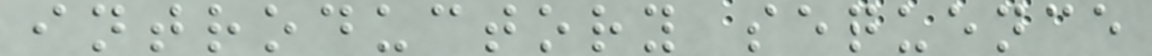introductory sequence
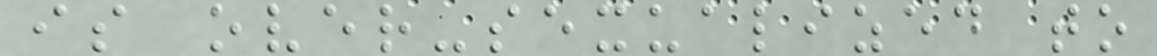is over-sexualized to
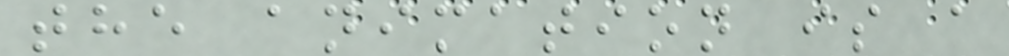the animation is a
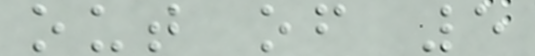out of 5
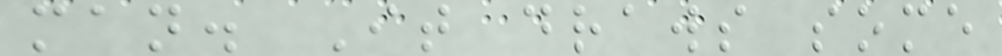man. It draws some
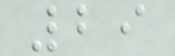29
